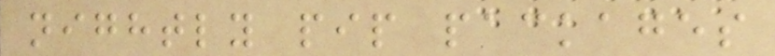nightly pip packages
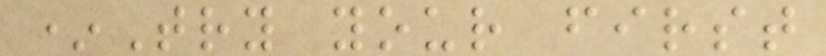*Try your first
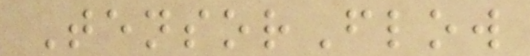TensorFlow
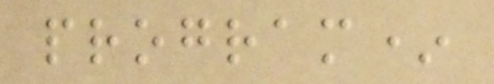program*
